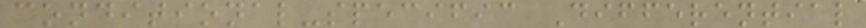conditional-specific Differential
